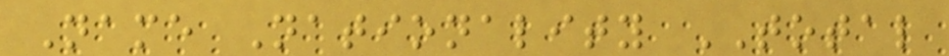Name Nationality TOTAL
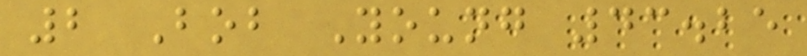2 Bob Young 43.25
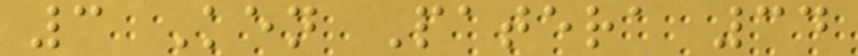3 Ken Patera 34
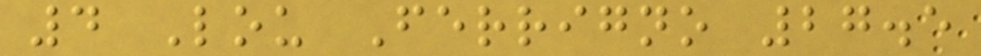4 Lou Ferrigno 27.5
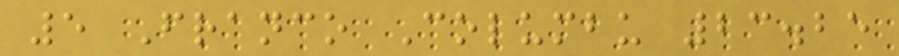5 Franco Columbu 23.25
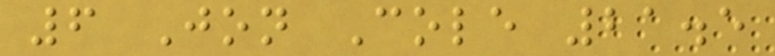6 Jon Cole 21.5
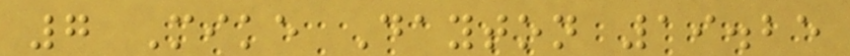7 Mike Dayton 19.25
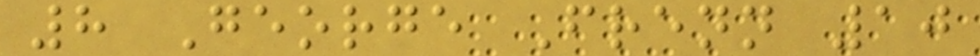8 George Frenn 10
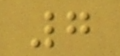7
